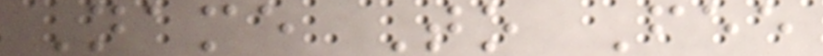Name To Fee
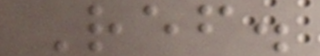Ref.
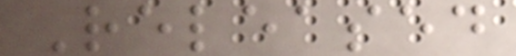Released
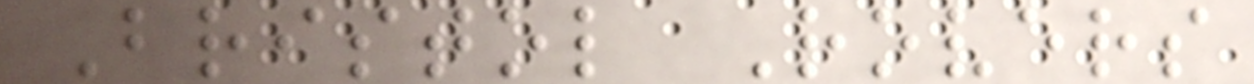Bristol Rovers
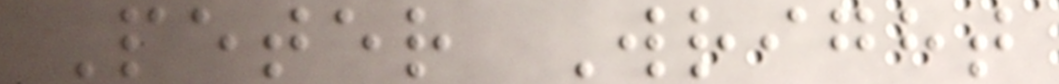Peter Wright
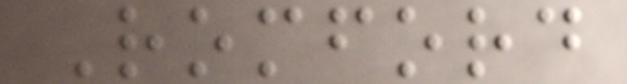Romford
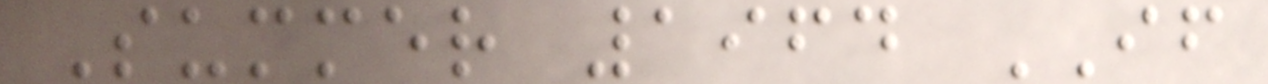Summer 1964 IF
